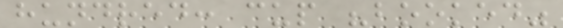hundred: cup "booked"
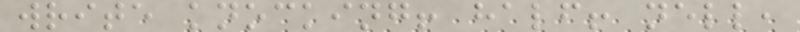write knocking! half! nell,
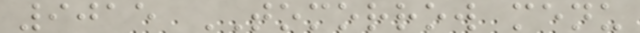9015 TOMORROW menu
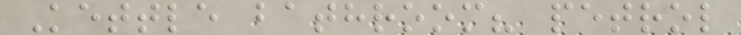Kettle bathroom? petrol
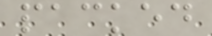packed
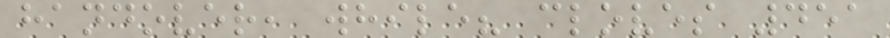handover, while? cloves 451
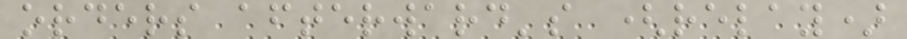orders afterward's (relay)
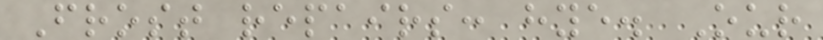Frost repairs: hye. Our
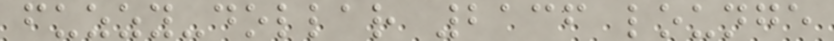fuzzy-dollar 2136 lounge
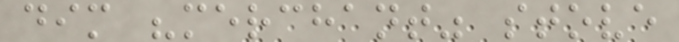dim "merchant" stove
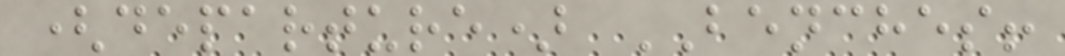(departure) BENCHES!
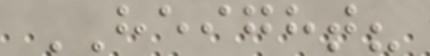HEIGHT?
